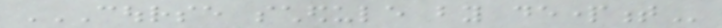COURSE SCHEDULE BY DEPARTMENT
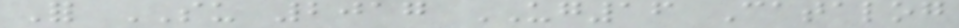For SU 2017 UG16 Catalog
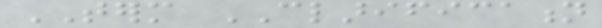TERM CLARIFICATION
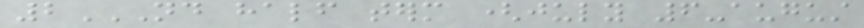2ND HALF TERM (JULY 6-AUGUST
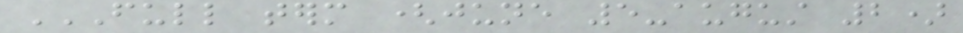FULL TERM (JUNE 5-AUGUST 2)
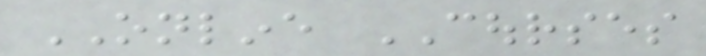ONLINE COURSES
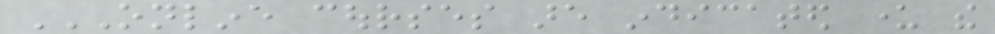ONLINE COURSES ARE INDICATED UNDER THE
